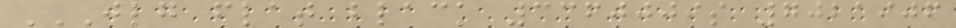JLG FLAT BLACK 3360009S 7021906
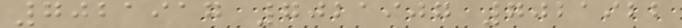7021917 7021907 7021922
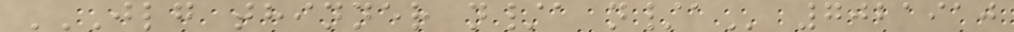JLG THINNER N/A N/A 7021910
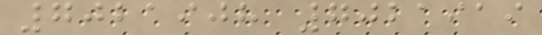7021908 7021919
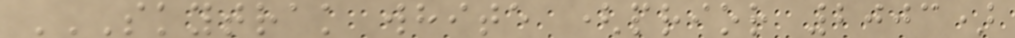SKYTRAK WHITE (PRIOR 2003)
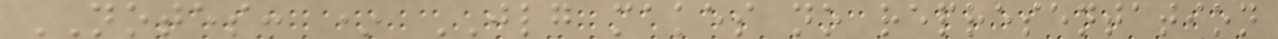NOTES: * JLG makes no representation
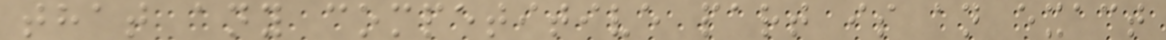that any competitive part is an exact
